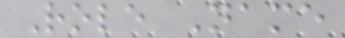Role Name
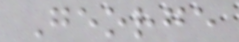George
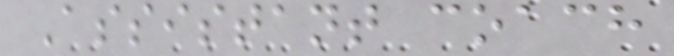Assistant coach
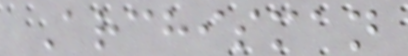Archisman
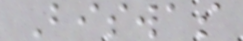Biswas
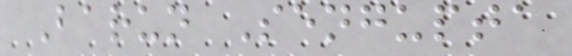Barun Sengupta
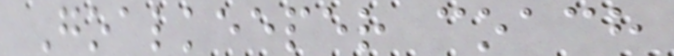Goalkeeper coach
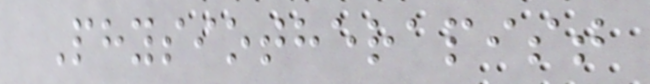Physiotherapist
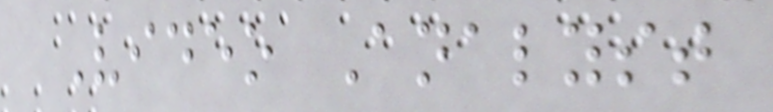Video Analyst
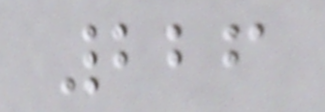226
